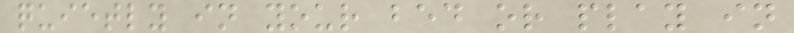quietly in your bed or play in
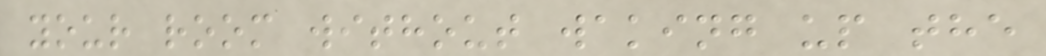your room without waking up the
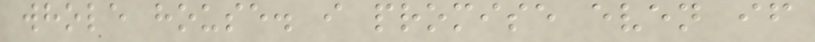whole house. i promise even if
